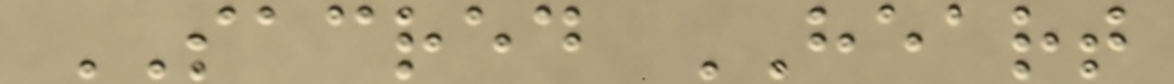SACRED HEART
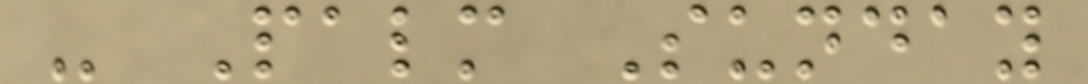- Palm Sunday
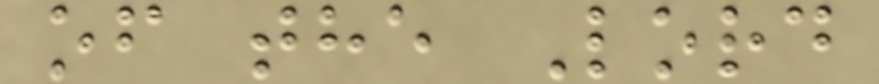of the Lord
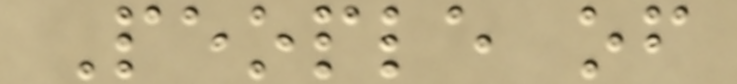People of
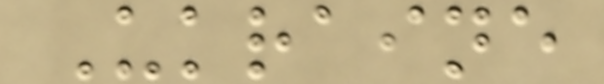Ukraine
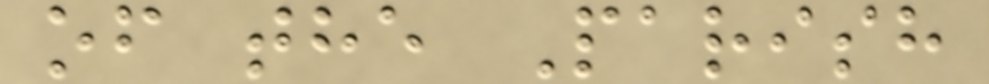of the Parish
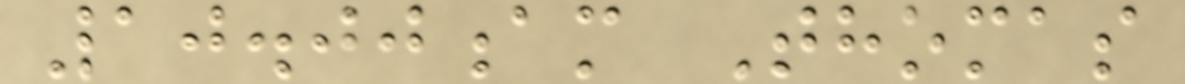10.00am Thomas
